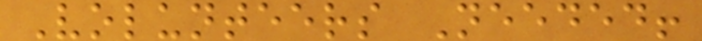Volunteers Needed!
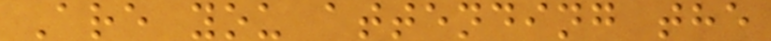Are you attending the
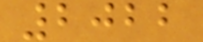2022
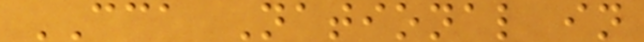CCA National in
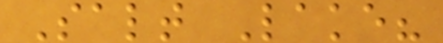Salt Lake?
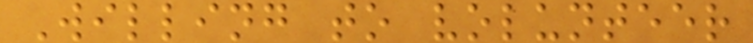Willing to volunteer
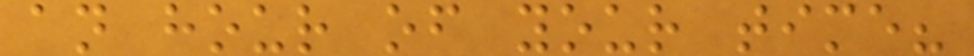an hour of your time?
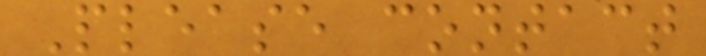Please contact
